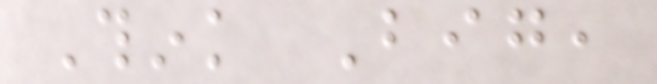Think Big,
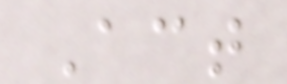Act
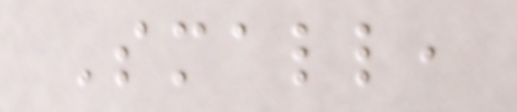Small,
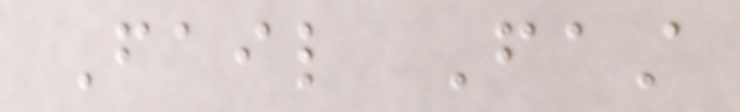Fail Fast
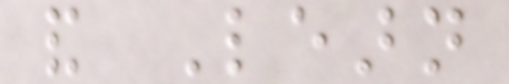and Learn
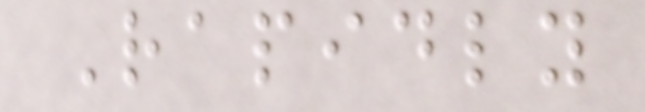Rapidly
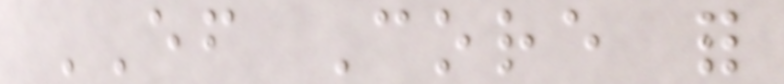EF Core for
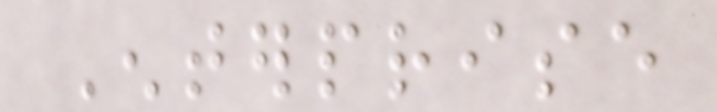Enterprise
